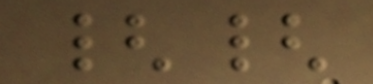{{
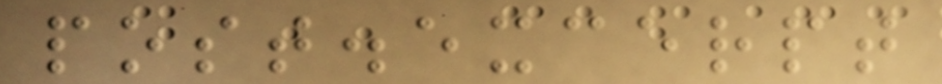post.excerpt
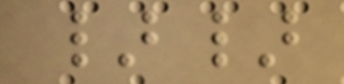}}
